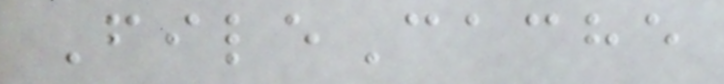FileCache
